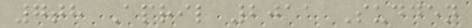7th April 2011 Sudden
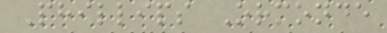Phillips Ormonde
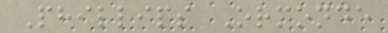Phillips Ormonde
